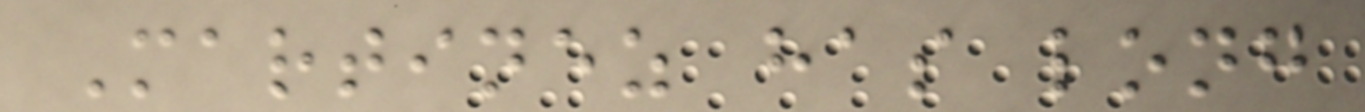Martinez has long
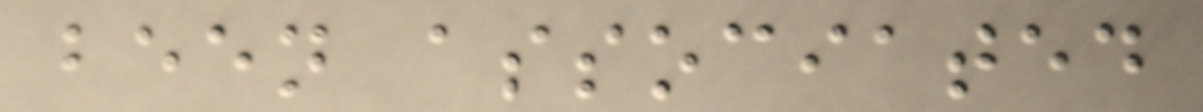been associated
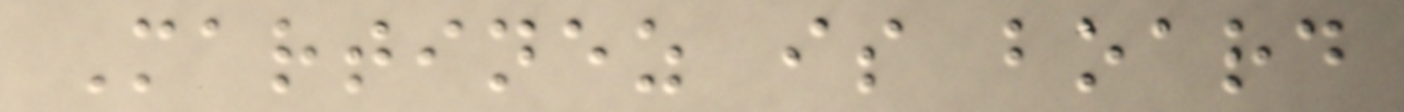Martinez is board
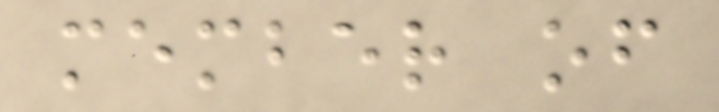member of
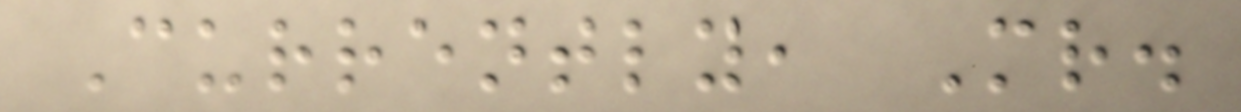Currently, Mr.
